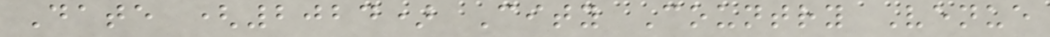Date (2024) City Country Venue
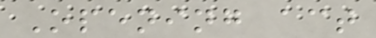Opening act
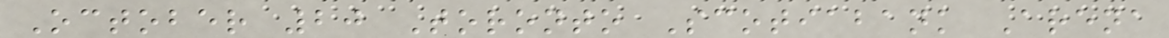October 20 Toronto Scotiabank Arena
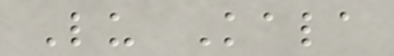Lu Kala
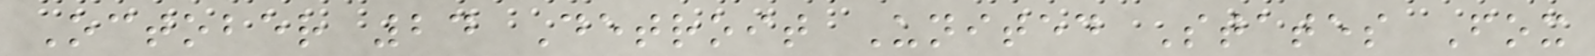October 24 Detroit United States Fox
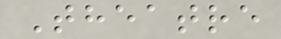Theatre
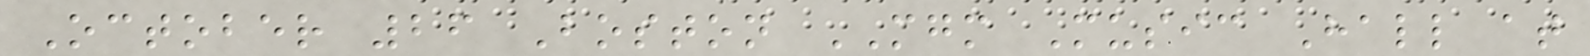October 26 Boston MGM Music Hall at
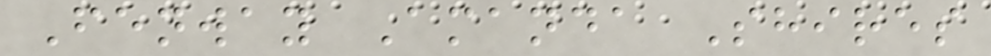Fenway Amanda Shires
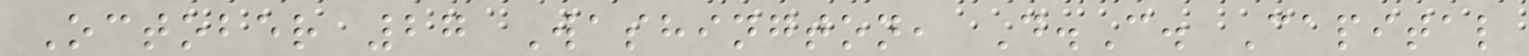October 27 Washington, D.C. Capital
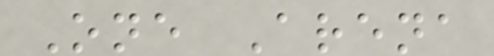One Arena
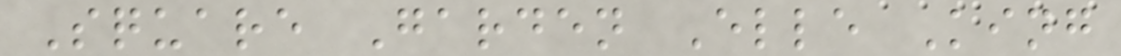Square Garden Elle King
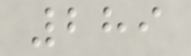289
